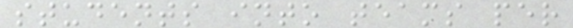students into teams per
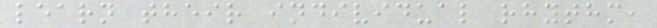learn their individual rhythm,
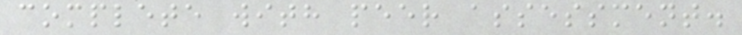complete with peer assessment.
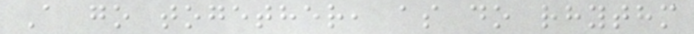A go together, as do rhythm
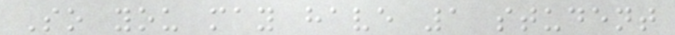So you may have 1 student
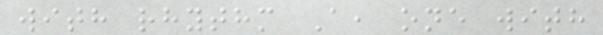with rhythm A, one with
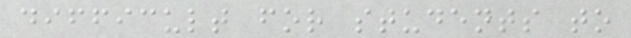difficult for students to
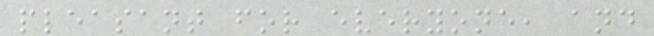pleasant for everyone, and
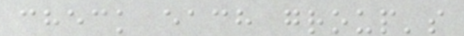check each group's
